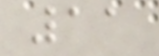11
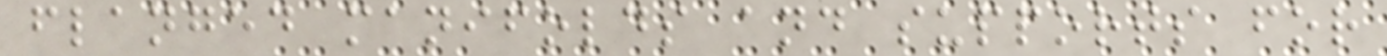flanged manifolds and supports for
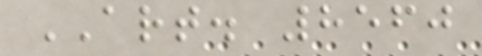ART. 8560
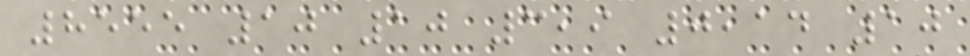8555 10 10 3,9 0,14 10
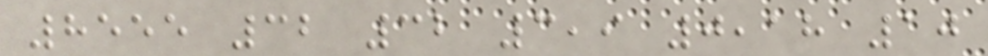8555 32 32 3,9 0,18 10
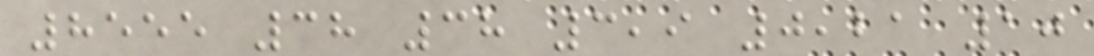8555 38 38 3,9 0,21 10
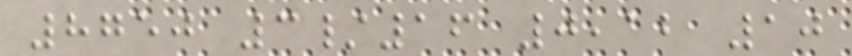8750 3/16 0,12 10
